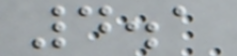4.1
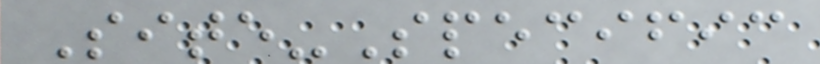Site-Specific
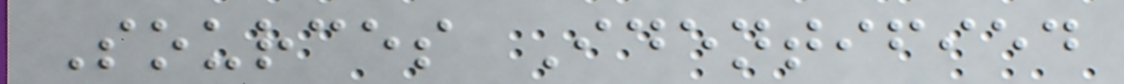Sources Identified
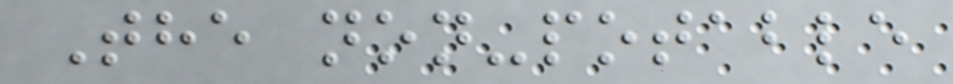The non-potable
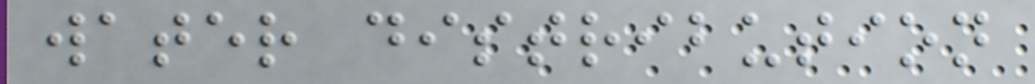water distribution
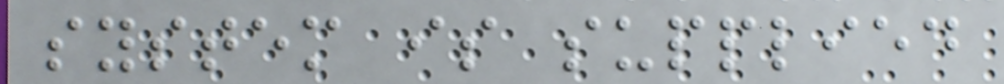system is supplied
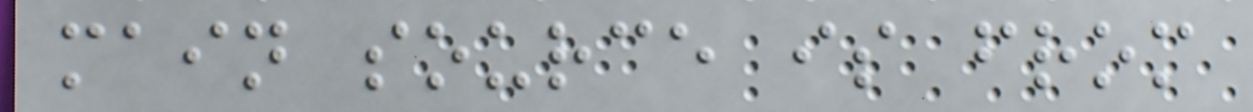main source is from
